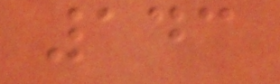143
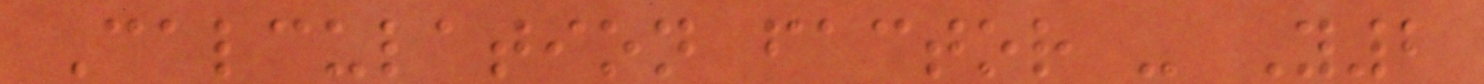Calculation factor - Y2
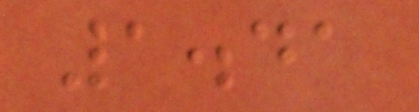1.41
